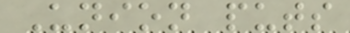Union puts
